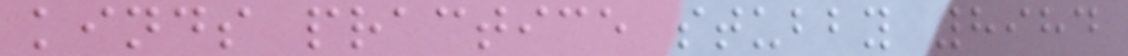kinds practice stubby 8984
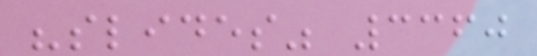"slides" 3360
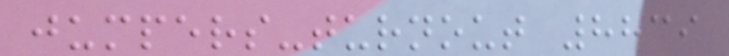jumpers-turnout 8839
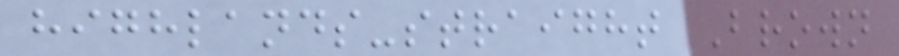highlands-straight Brown
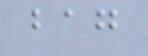bag
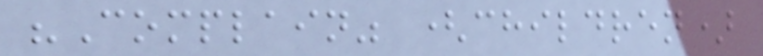"Complain" (children)
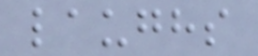laughs
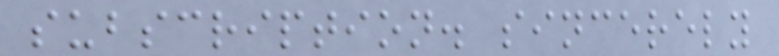subscription. sincerely
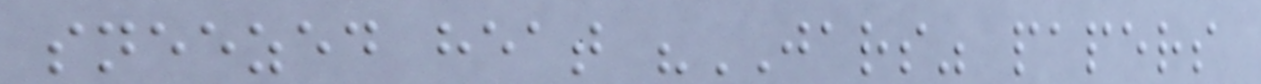sneezed heat "JARS" papers
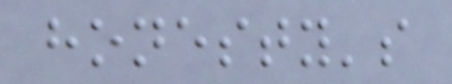honesty's
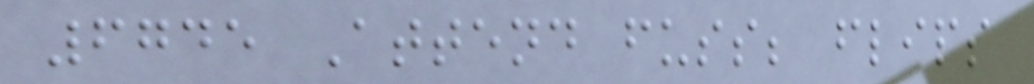6745 Attend fuss; flips
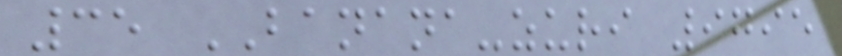35 BANANA-zuri 9795
